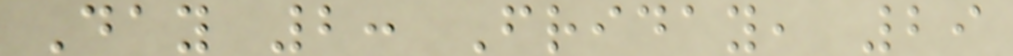Day 2: Friday, 29
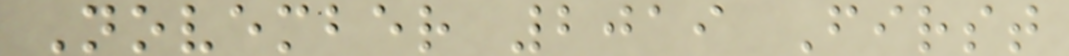November 2019 First
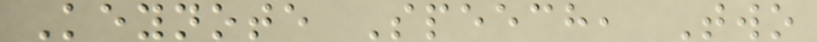Keynote Speech, Two
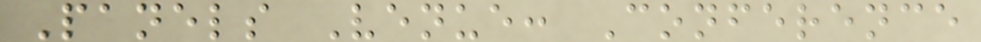Panels Venue: Conference
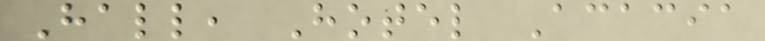Hall, Hotel Acacia
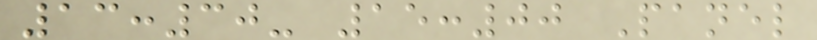13:30- 15:00 Panel
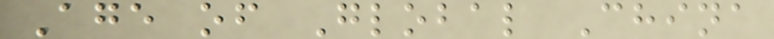Age of Global China
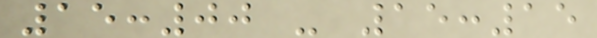15:00 - 15:15
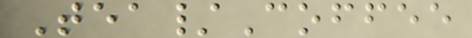Tea/Coffee
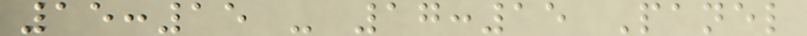15:15 - 17:15 Panel
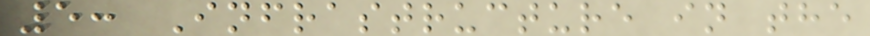5: Infrastructure in the
